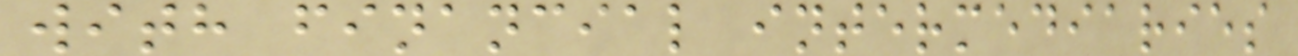with financial intermediaries
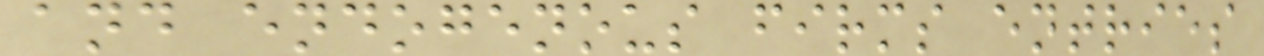and endogenous firms entries
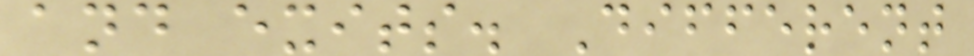and exits. Different
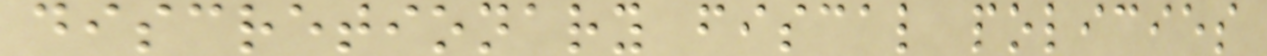discretionary fiscal policies
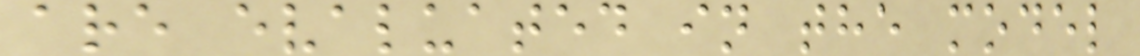are evaluated in the model
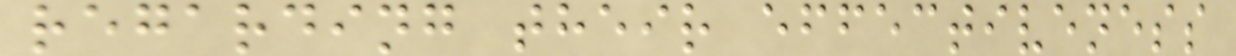regarding their effectiveness
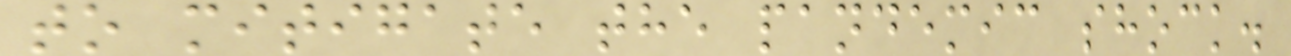to mitigate the pandemic shock.
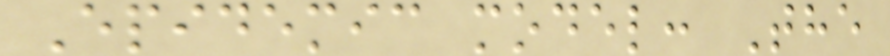Epidemic model: The
